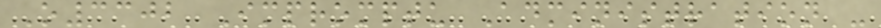O3302 Impromptu Administration -
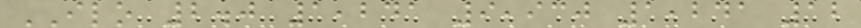ILO 2.0 1,241 9,930 1,241 12
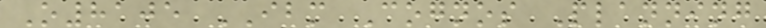O8105 IBM Cognos Planning
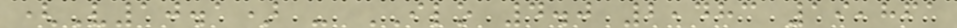(V10.1) - ILO 4.0 2,483 19,861
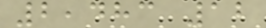2,483 12
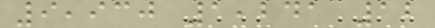9,930 1,241 12
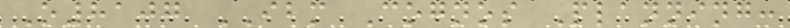O8107 IBM Cognos Planning:
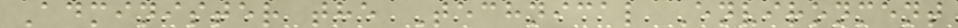Administer the Technical Environment
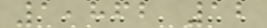1,862 12
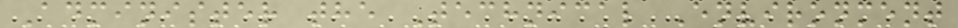Administer the Technical Environment
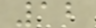12
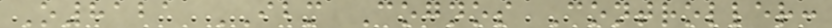O8121 IBM Cognos Controller:
